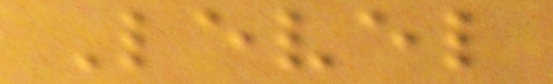Level
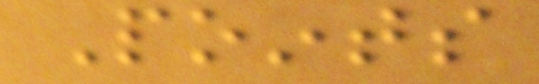Points
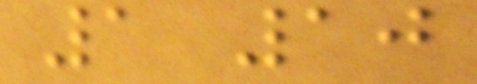1 10
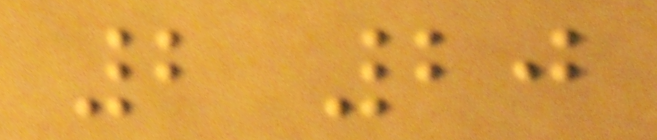2 20
